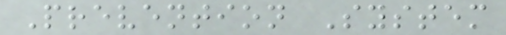Prevention System
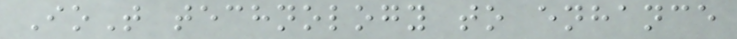IoT technology to enhance
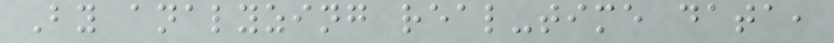By analyzing real-time data,
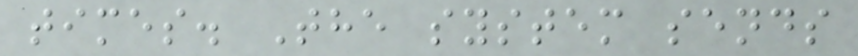times. The system sends
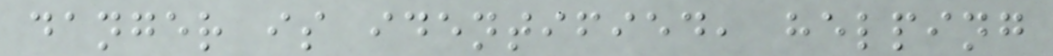danger is identified, helping
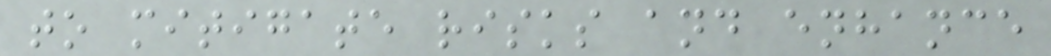to mitigate risks and enhance
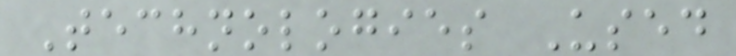Technologies Used
